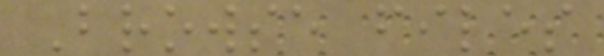Browse files
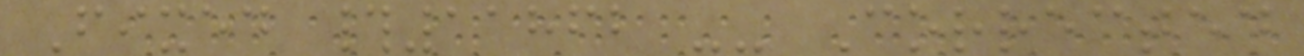Fixed #11862 -- Corrected
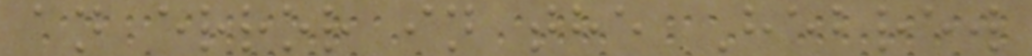an error in the Hebrew
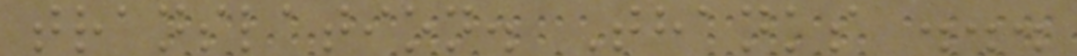translation. Thanks ...
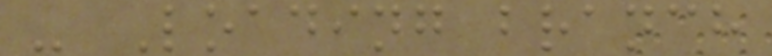- Loading branch
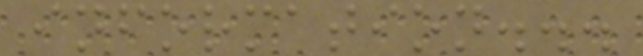information...
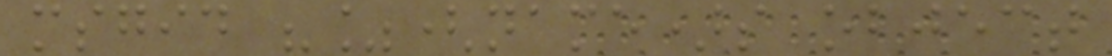msgid "%(name)s object
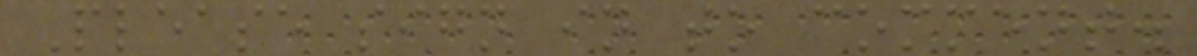Please sign in to comment.
